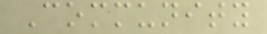Community
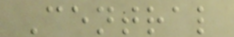Central
